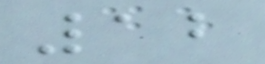12
